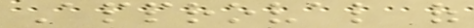Approval of
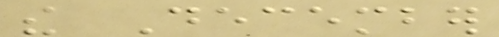the December
